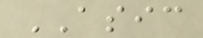ASIC
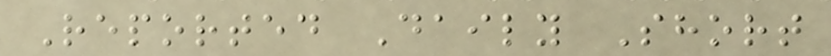Reported Daily Short
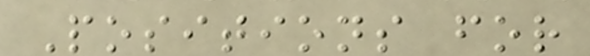Positions for
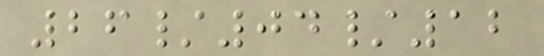26/04/12
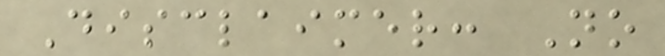Disclaimer: No
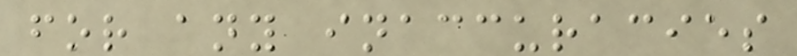for any inaccuracies
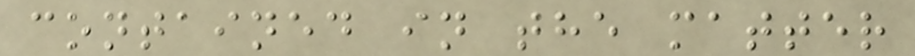contained in the matter
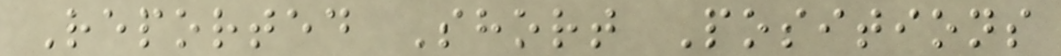Reported Short Positions
